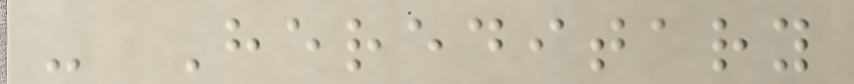- Hereditary
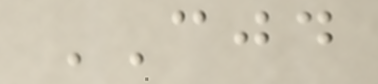CJD
